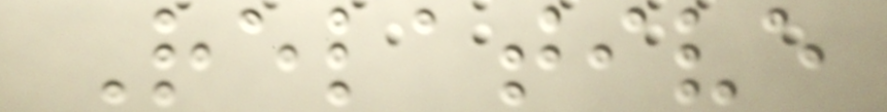Relative
